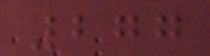277
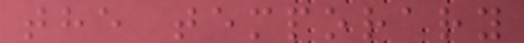the temporary
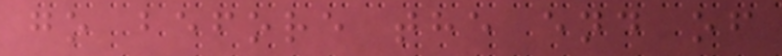go before the end of
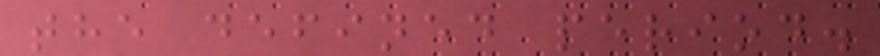the defined period.
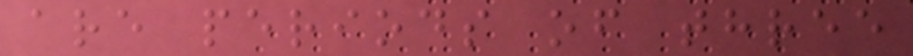are periods of three
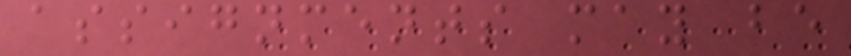assignments may be
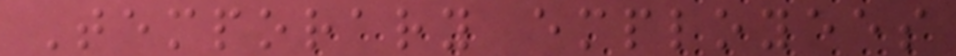Temporary employees
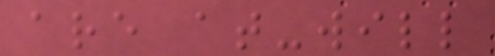are at-will
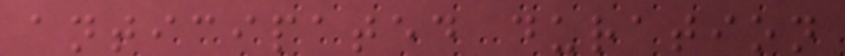anticipated duration
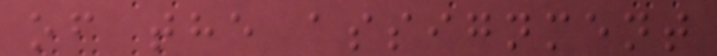of the assignment
